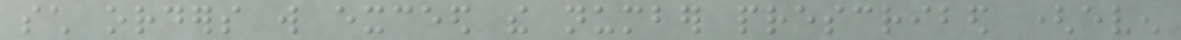such orders will exceed the number prescribed (even
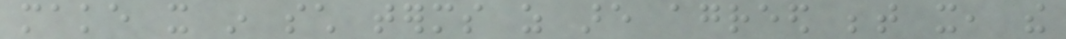make it in such terms as are agreed between it, the
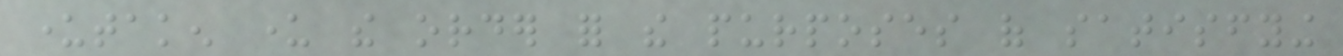undertaken under the order for the purposes of satisfying
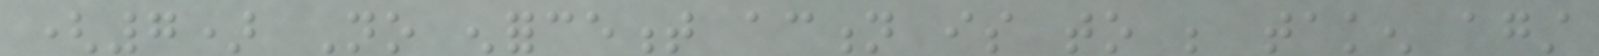(7) No enforcement action is to be taken against
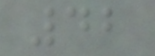42
